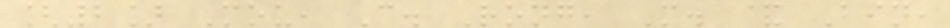[2] Mou, C. Rong, M. & Bin,
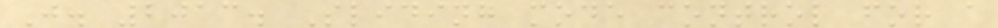J. 2013. Sliding mode control for a
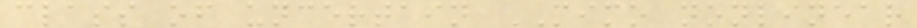class of uncertain MIMO nonlinear
